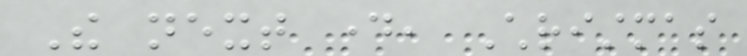The next day, Christmas
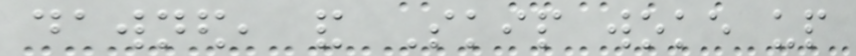dawned, and Skip woke up
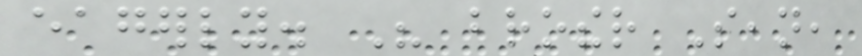eagerly. His brother Sean,
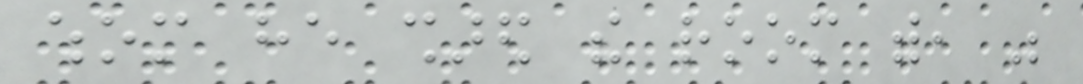whom he shared the room with, was
